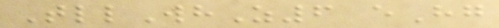TllWhZ6 eHg
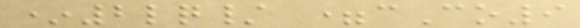*2lq/ =cCo9
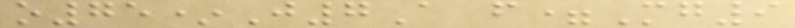o75*J7A f=Mg9
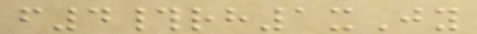f4#rh1xJy
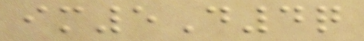im5D4q
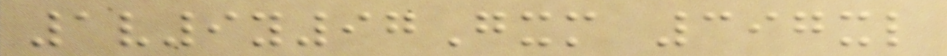1v9y97Gxm 397xl
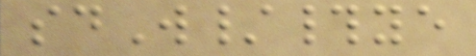sdW/#ye
